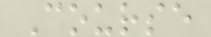Course
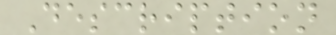Description
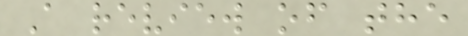A review of the
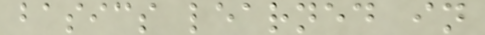basics learned in
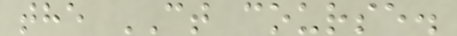the CT course.
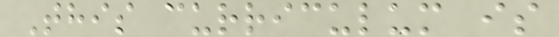This curriculum is
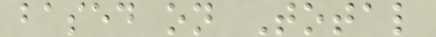based on Total
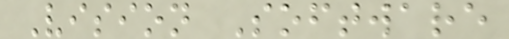Vision Software
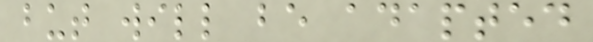but will be adapted
